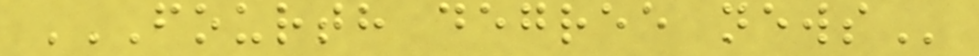FOURTH DEGREE NEWS
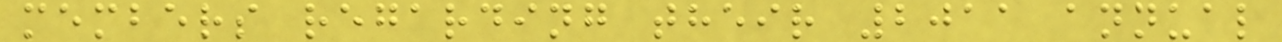members regarding their 2011 annual
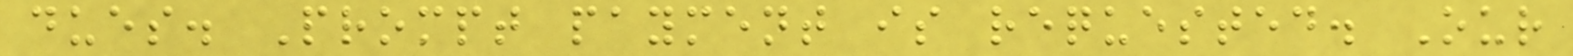dues. Prompt payment is requested. Our
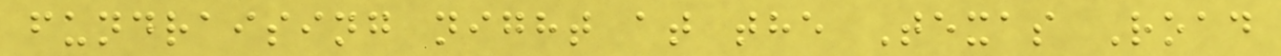fundraising night at the Texas Road
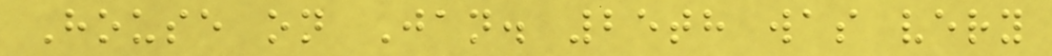House on Jan. 25th was very
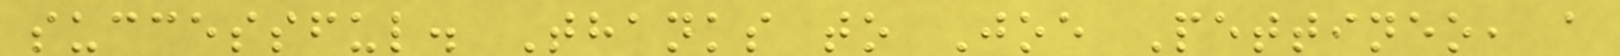successful. Thanks to Joe Pettineo, a
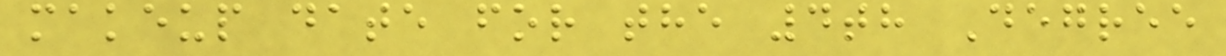makeup date for the 4th Degree
